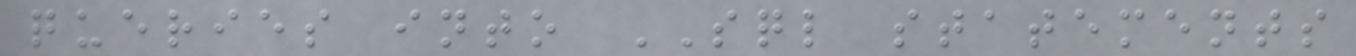queries into SQL statements
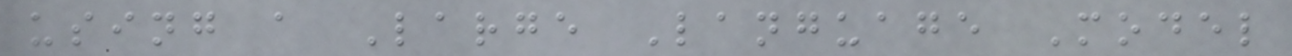using a Large Language Model
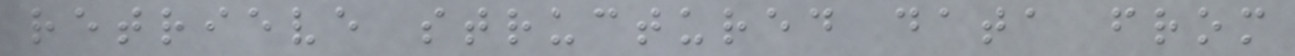retrieve structured data from
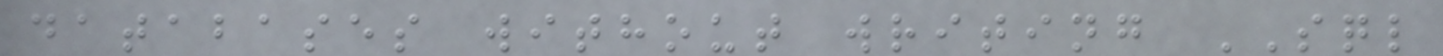databases without writing SQL
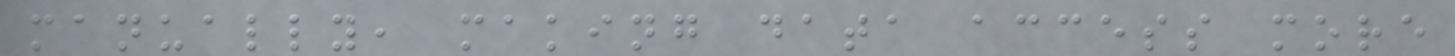manually, making data access more
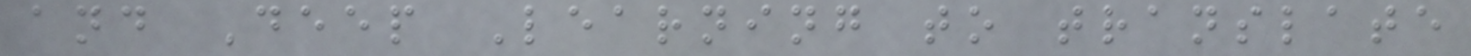and Deep Learning to translate
